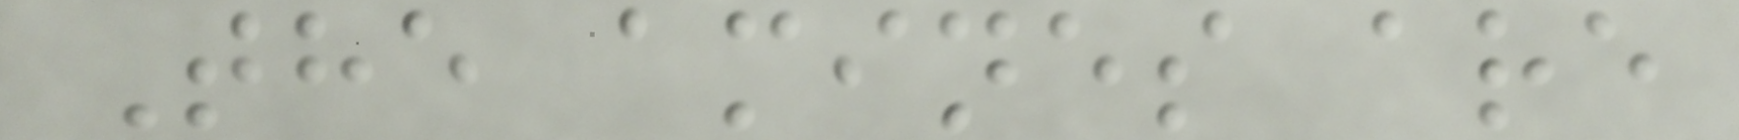The amines are
